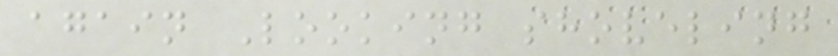again Looking shoveling
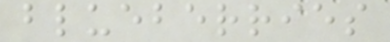blueberries
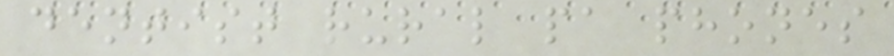dentist rural pa phones
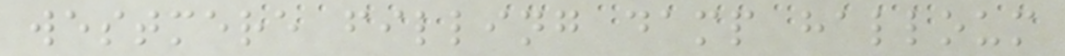westmere filling damp halloum
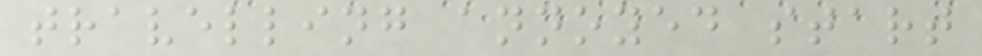travelling annoyed start
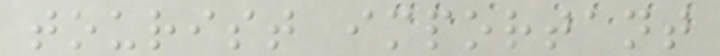tourist important
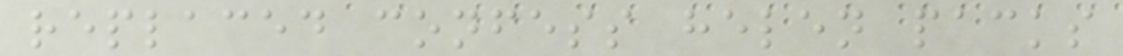replaced confess helen packs
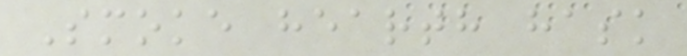Smoke hearth hask
